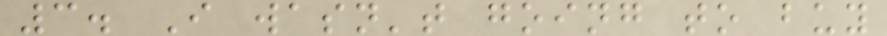3. I wasn't going to buy
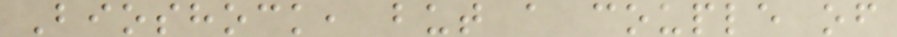Bioshock, but a couple of
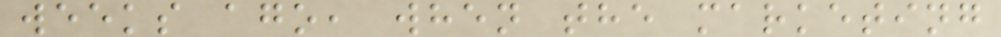weeks ago, when the marketing
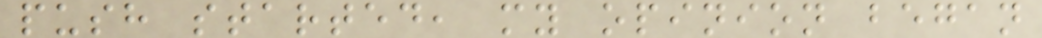push started, my opinion began
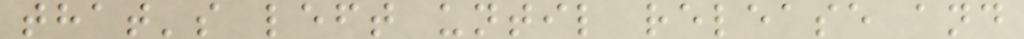that's left until release and
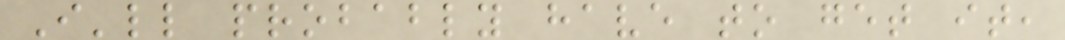I'll probably have to get it,
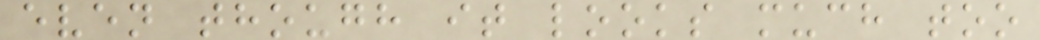even though it looks much too
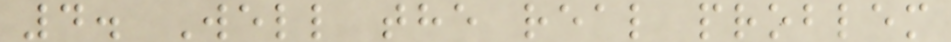4. Well the real problem
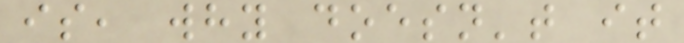is, why doesn't it
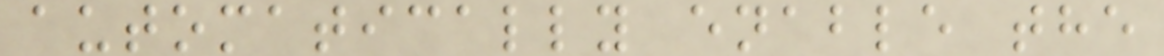automatically enable the
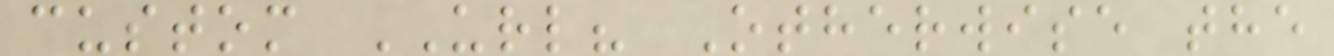custom URL? Otherwise the
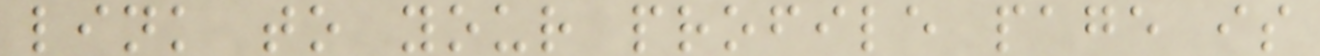link to your profile page is
